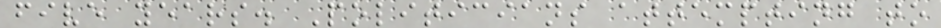five years. Politicians attempting to
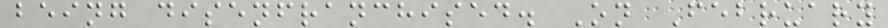being disenfranchised. On February
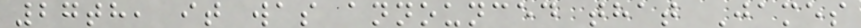27th, it was announced that James
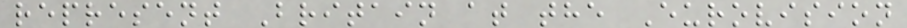represent Britain at the Eurovision
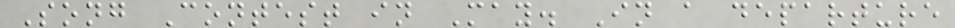Song Contest in May. In a departure
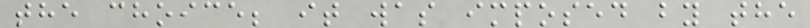the choice; it was imposed by the
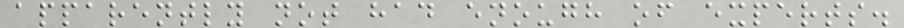apparently not had enough of experts.
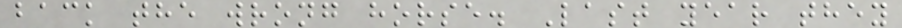back the wrong horse. Last year they
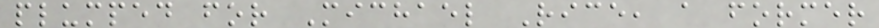plumped for Michael Rice, a former
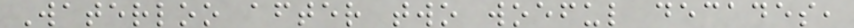Waterloo after two woeful decades,
